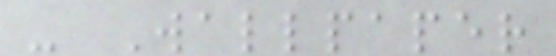- Wallpaper
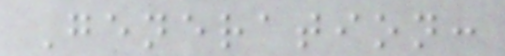Generation:
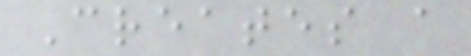Creates a
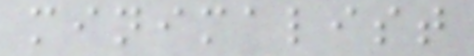minimalist
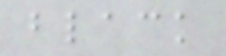black
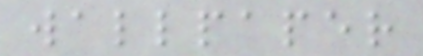wallpaper
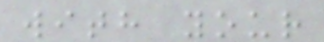with your
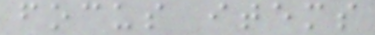focus items
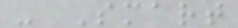- Smart
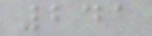241
